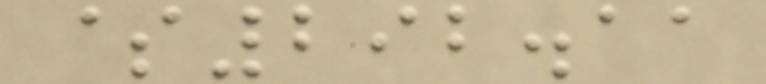$292.11
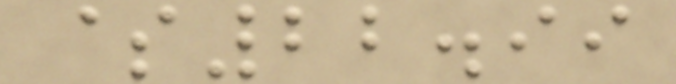$22.99
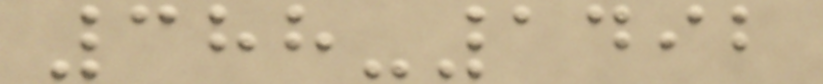388-1492
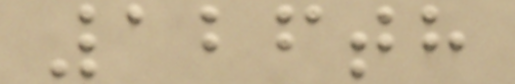126th
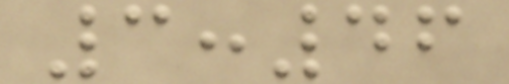3:46
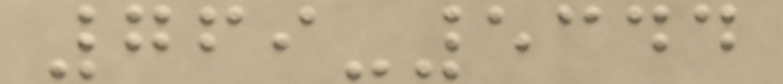769-5344
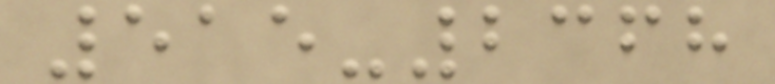515-2368
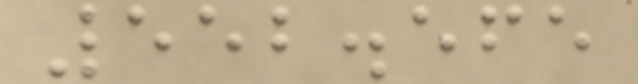552.565
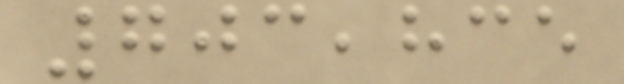703,835
